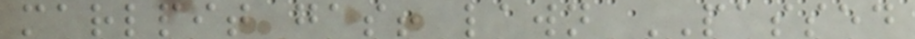marlpit gas! lawn PASSED
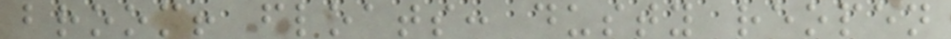broom! floats: dusty reopen
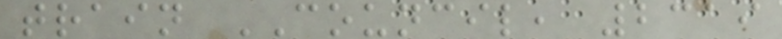train COUNCIL, 2319
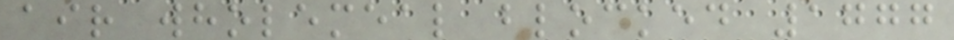air wholemeal blocked 1777
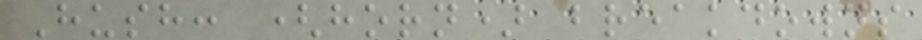Hush: (horn) breakdowns
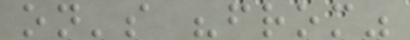on's "from"
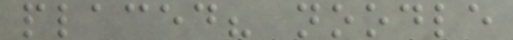placed? noodle
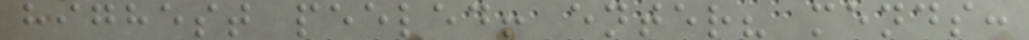highest peeled! enter? mends:
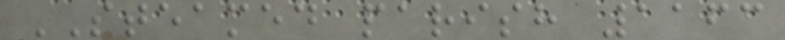STEAMED parish 1163
